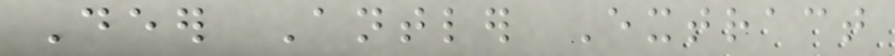Deer Antler Extract
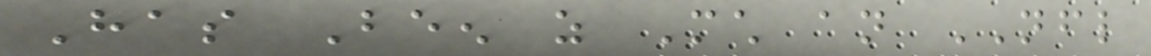Has Been as Much an NFL
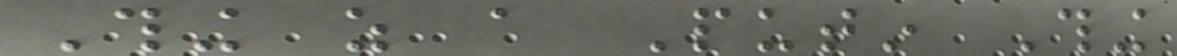Thing as a Putin Thing
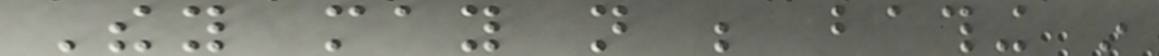They may not be bathing in
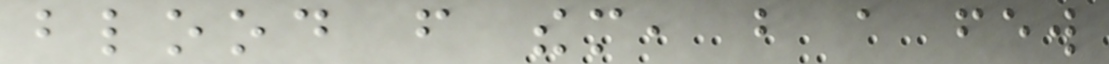blood from them, but a few
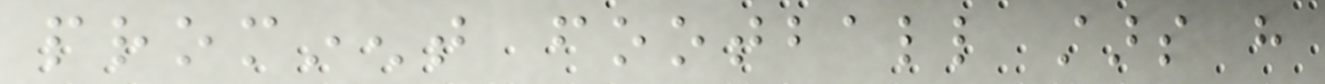prominent football stars have
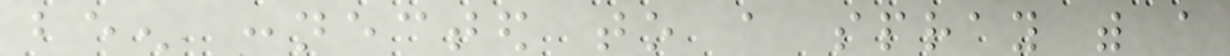been connected to a spray with a
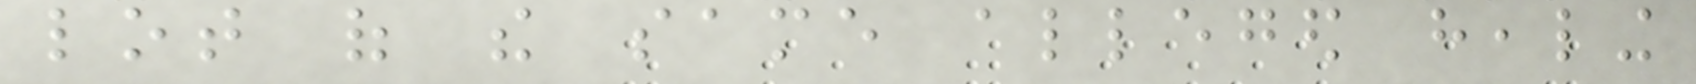lot of the same alleged healing
